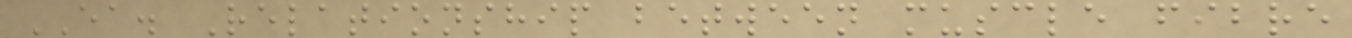EA. Relationship between muscle fibre
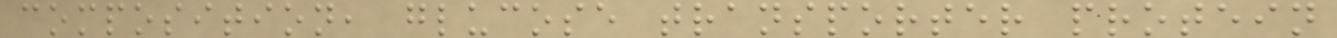composition, glucose transporter protein
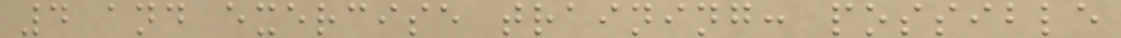4 and exercise training: possible
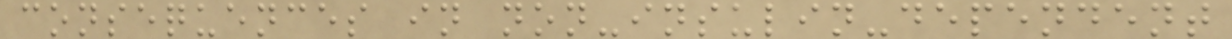consequences in non-insulin-dependent
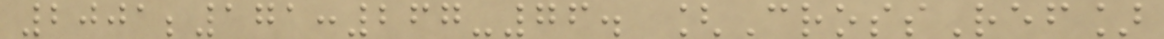2001;171:267-76. [CrossRef]
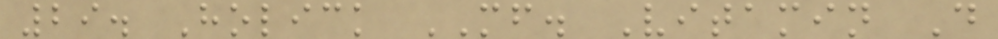29. Holick MF. Vitamin D
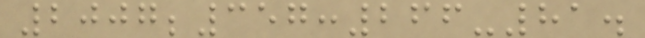2007;357:266-81.
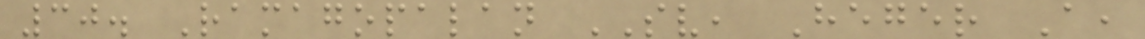30. Ramagopalan SV, Heger A,
